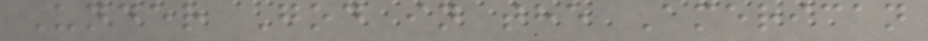Under God in the American
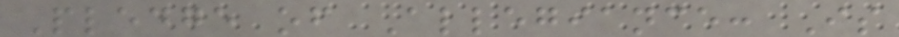Pledge of Allegiance: Is
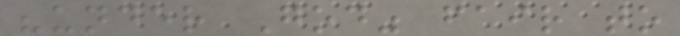"under God" fair to
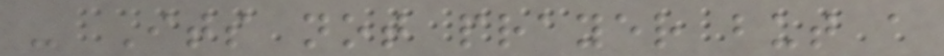- Its not prayer but a
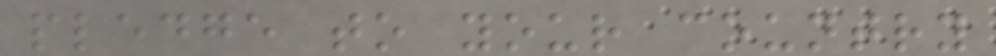pledge to your country
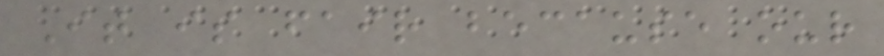It is fair because our
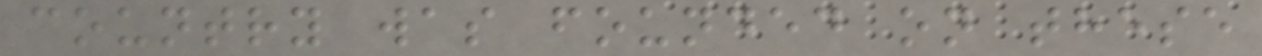country was founded on these
